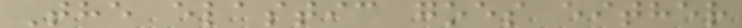The elastic goes either
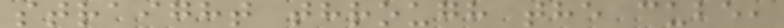straight through the cube,
